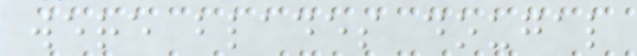were blades dougal
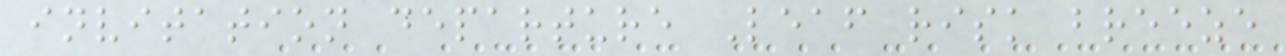invitation departure Leaf risk breeze
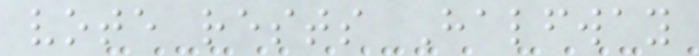vote rests Halfway
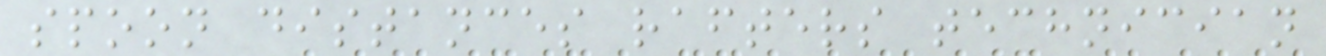spoon distances rafters technician
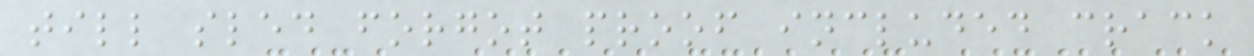till sled forgot proof included crack
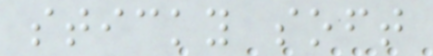sticky soft
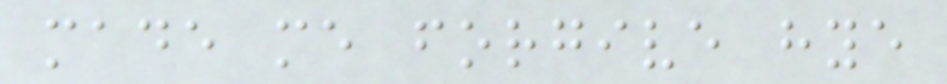made me forgive hye
